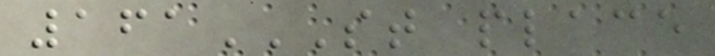161ST PLACE
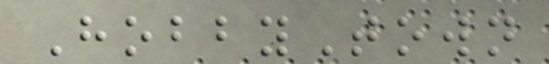HobbyTown
